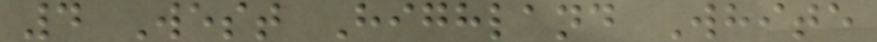4 West Highland White
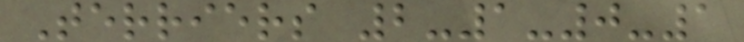Terriers 2-1-0-1
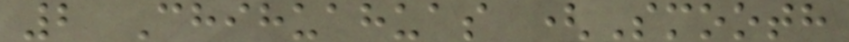2 Chihuahuas (Smooth
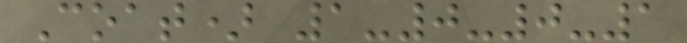Coat) 1-0-0-1
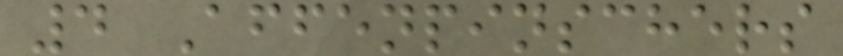4 Affenpinschers
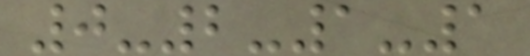0-2-1-1
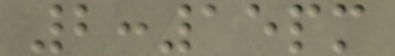2:15pm
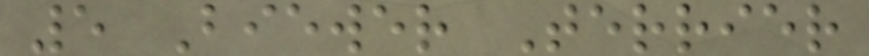5 Biewer Terrier
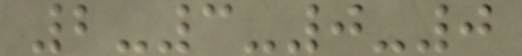2-3-0-0
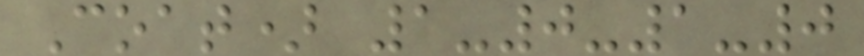Coat) 1-0-1-0
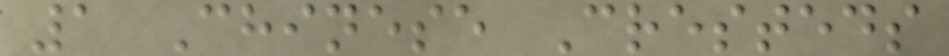1 Chinese Cresteds
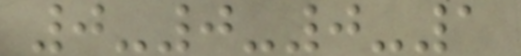0-0-0-1
